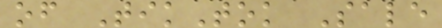of TikTok Sale
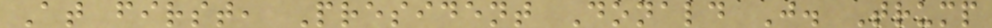At first, President Donald J. Trump
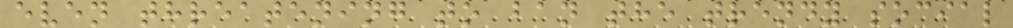even threatening to ban the trendy social
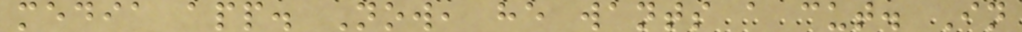media app. Now, he wants a cut. In
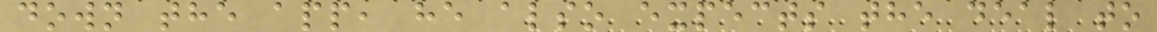down the app, he also expects the deal to
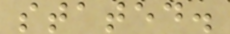stated.
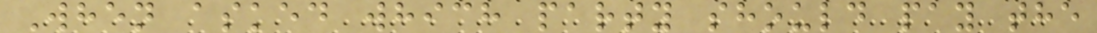When asked which party should pay the
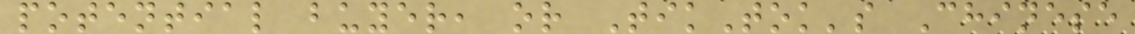potential buyer, or TikTok's Chinese
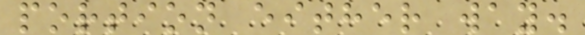portion either way.
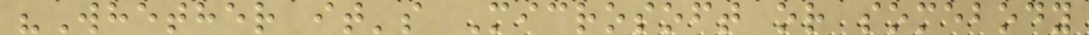"Whether it's Microsoft or somebody
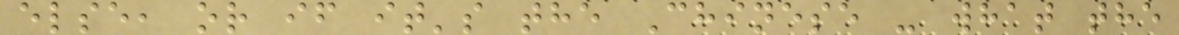else, or if it's the Chinese - what the
